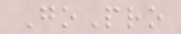GoPro
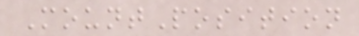MountPosition
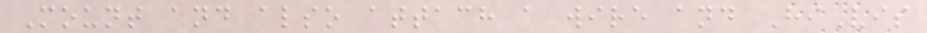Mount and also attach a wire and HiVis
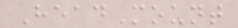HeadMount
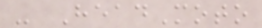- HeadMoto
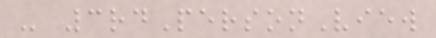- 3rdPersonView
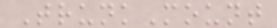TrunkMount
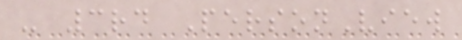- 3rd PersonView
